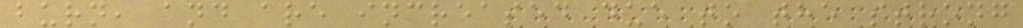burn, and are increased due to the strong
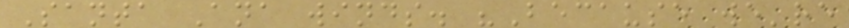Santa Ana winds. "Because we're
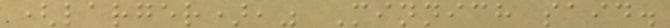(larger)," Minnich said.
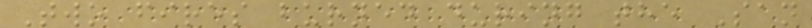Two fires burned during the San
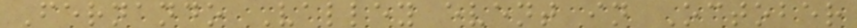Fernando Valley event in October
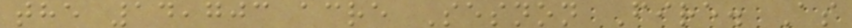the 14,703 acre Sesnon Fire. As
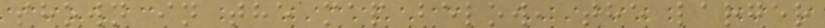shown in the map below, the larger
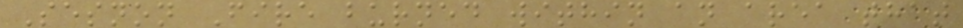Sesnon Fire burned within an area that
